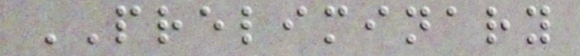PRELIMINARY
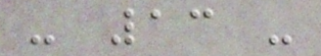- 13 -
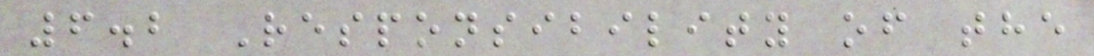6.2 Responsibility of the
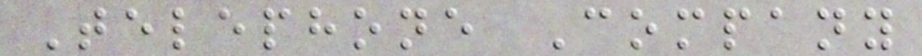Telephone Company
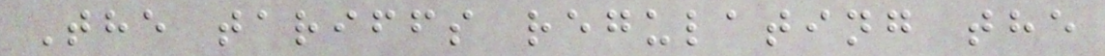The tariffs regulating the
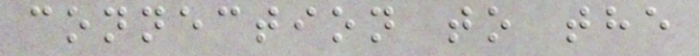connection to the
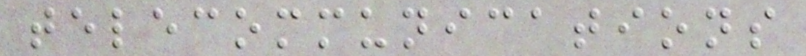telecommunications
